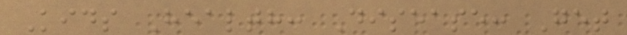Kids Health: Disease: Get
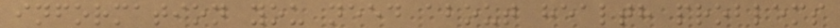information you need about health problems
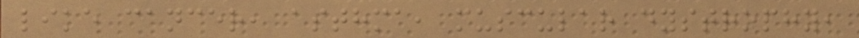like cancer, asthma, muscular dystrophy,
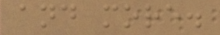and more.
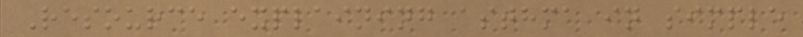Resource explaining asthma in simple
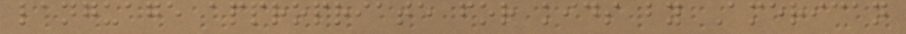language appropriate for kids by American
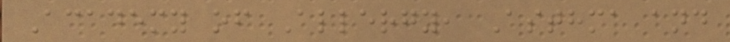Academy of Allergy, Asthma and
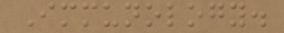Immunology.
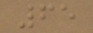65
